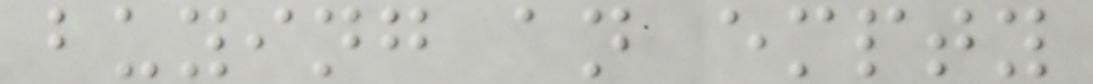buying an empty
